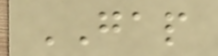GAP
